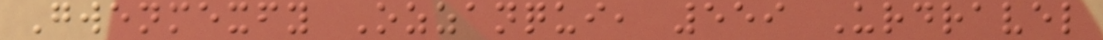Gwenmexfy Ozzanqui, 559 Urdravel
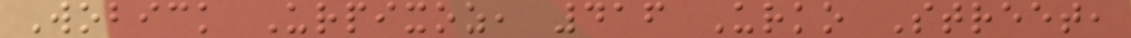Wobick Urpixoz, 416 Urko Street,
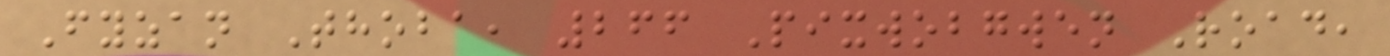Fyzan Thoba, 266 Pixwobgwen Road,
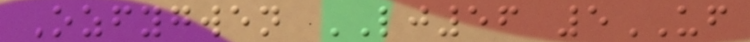Ozfygwen LJ56 5UF
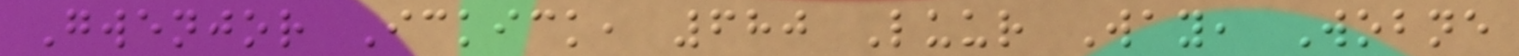Gwenjor Ickick, 680 Luur Way, Wobne
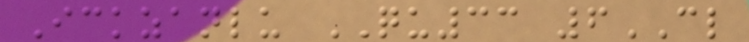Ickzanlu QU33 6CL
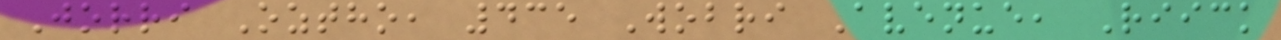Jorri Oztho, 435 Wobri Avenue, Riick
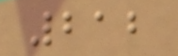212
